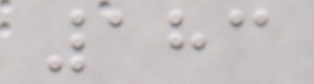183
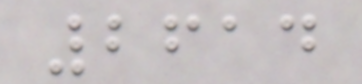2614
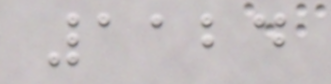1124
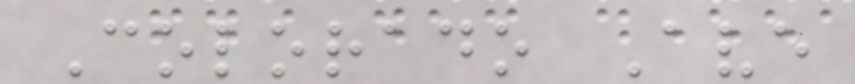Colorado Ave
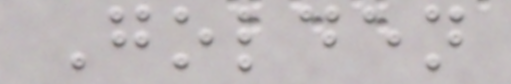Golden
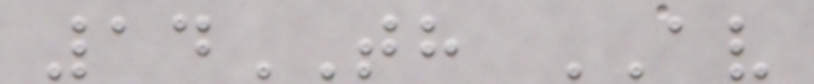14TH AV
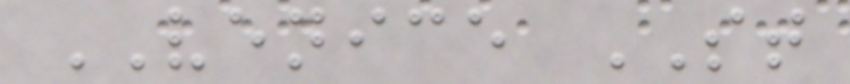VENICE ST
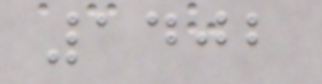1402
